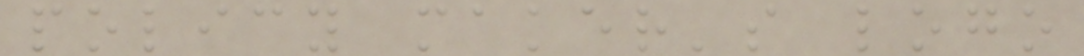policy maker's logo
